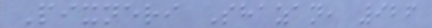Pixneri Shazan, 926
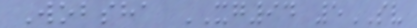Wobsha XG94 5SV
